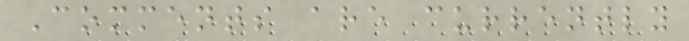Comments are currently
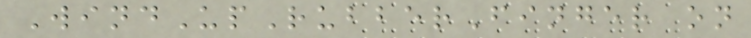WindUpRubberFinger on
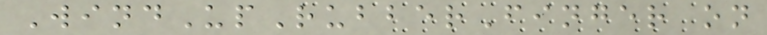WindUpRubberFinger on
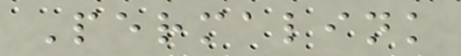Permalink
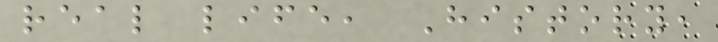real life, History,
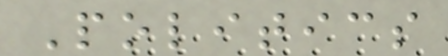Politics
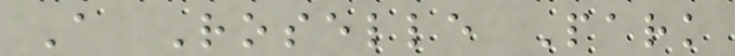A Roselle Park
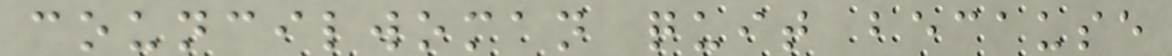councilwoman quit because
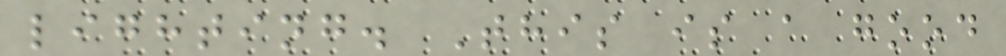lighting. This is a good
